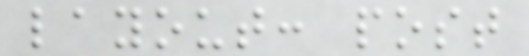layout: post
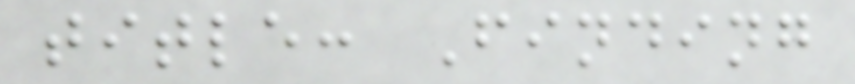title: Finding
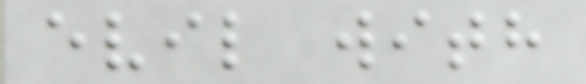evil with
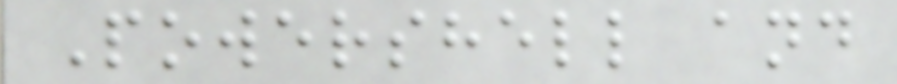Powershell and
